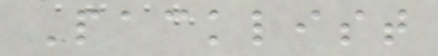Packlist
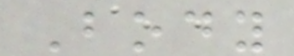Body
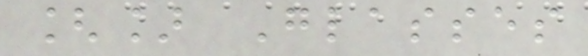[] Glasses
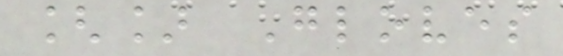[] Gloves
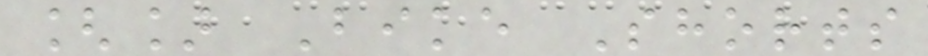[] Bike Shorts
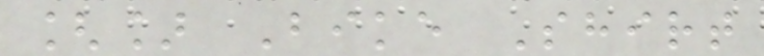[] Bike Shirt
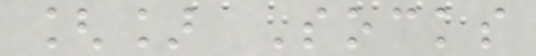[] Socks
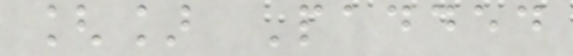[] Padded
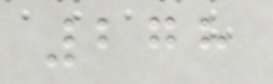278
